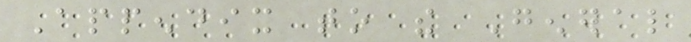Appendix to the General
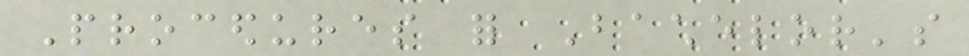Procedures for Bachelor's
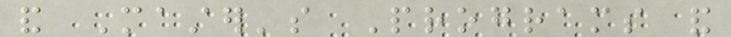and Master's Programs and
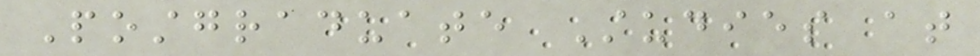Postgraduate Studies at
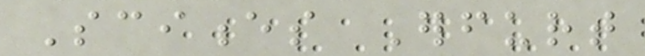Sciences Erfurt
